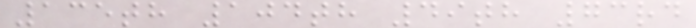135th 104th 49th 73rd
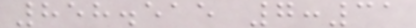858.515 7:31
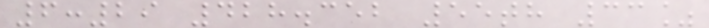6:29 428.352 55th 33%
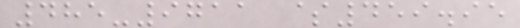485-9711 $459.95
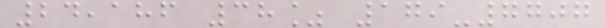24,186 38% 179-7707
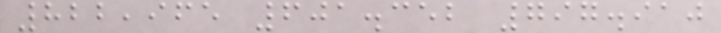822,965 601.352 797.910
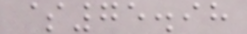$75.98
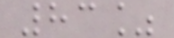83%
